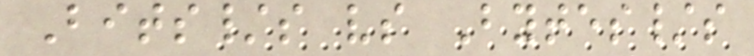Bits/s vs Bytes/s
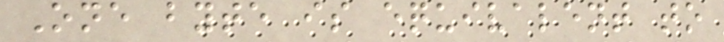One byte is equivalent to
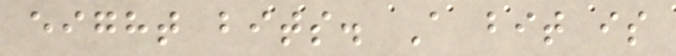eight bits. A bit is
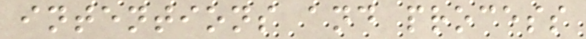intentions and process
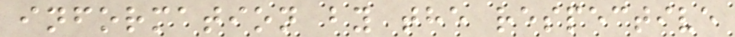information by the respective
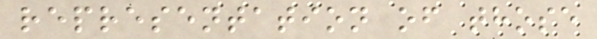representation of those
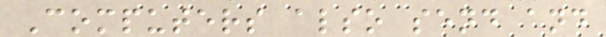Computers also send and
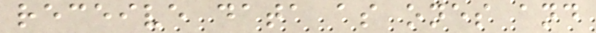receive data as ones and
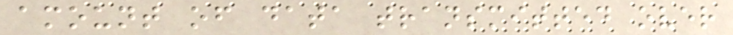amount of data transmitted over
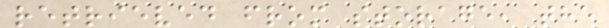retrieved from storage, the
